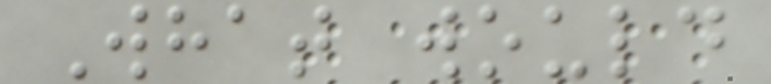What would
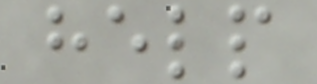help
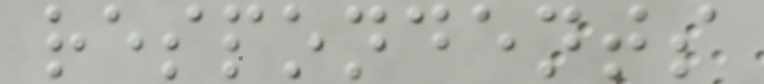respondents
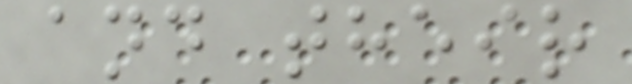and their
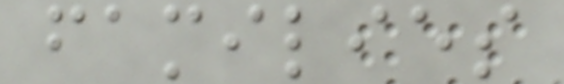families
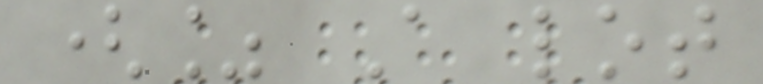(% A lot
